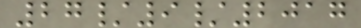27/9/2017
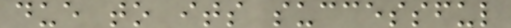due to its successful
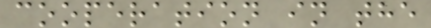cooperation in the
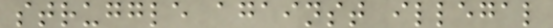struggle against illegal
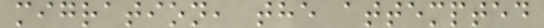migration, the attempted
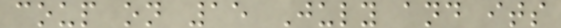coup on 15 July and its
